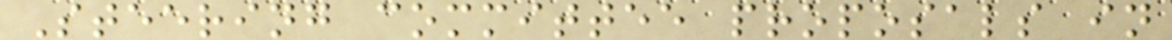Steering committee proposals in
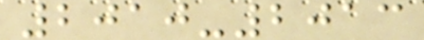2010-2013
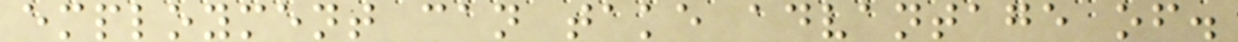employment can take advantage of.
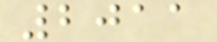2011
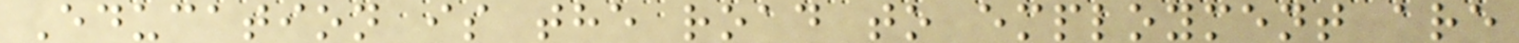Education is the road to employment are
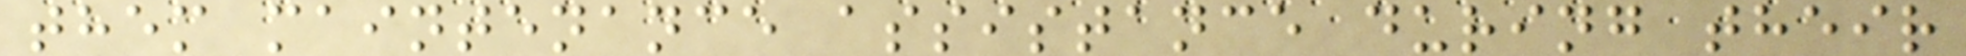them maintenance assistance during their
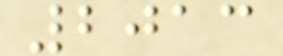2013
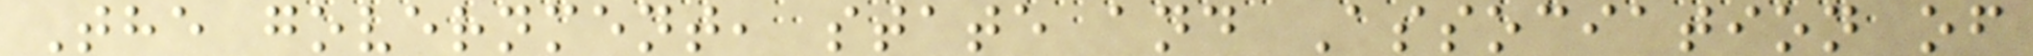The government, state and Association of
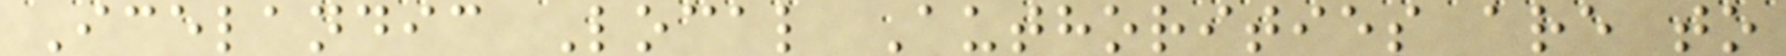Icelandic Local Authorities are to
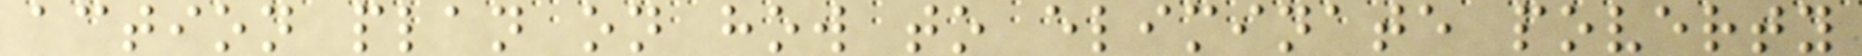action plan on how to eliminate poverty
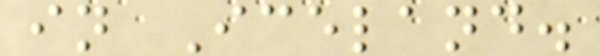in Iceland.
